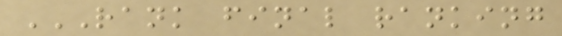RANK FINAL RANKING
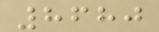8680
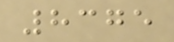8375
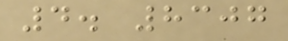4. 8307
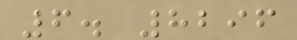6. 8296
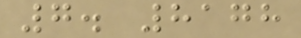7. 8178
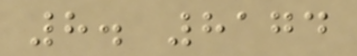8. 8174
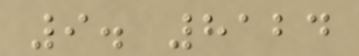9. 8124
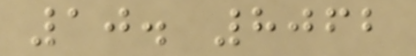10. 8062
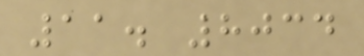11. 8034
